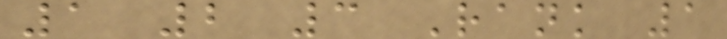1 2 3 Rank 1
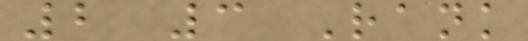2 3 Rank
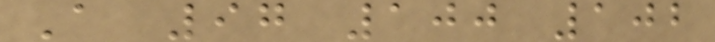A 97 100 102
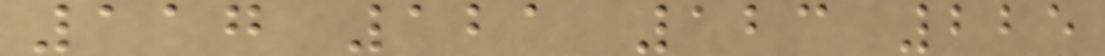117 121 123 225
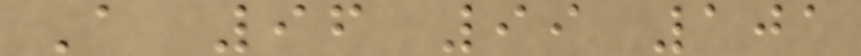A 96 99 101
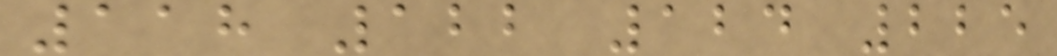118 122 124 225
